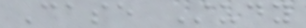Case Study
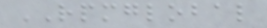RPMGLOBAL
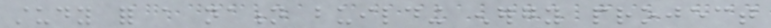study for a nation building energy project
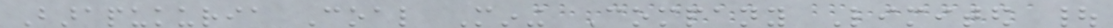Barapukuria Coal Mining Company Limited |
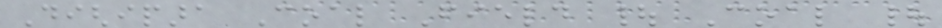Dighipara Coal Field | Coal |
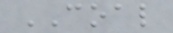COAL
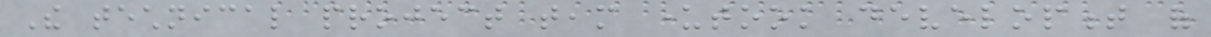The technical project team undertook development of
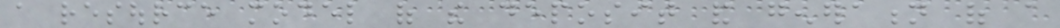a resource model of the deposit and generation of a
